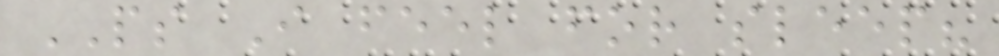PS I feel for sleep?
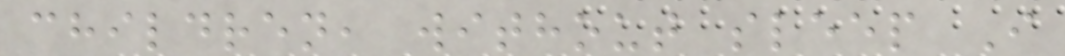children, without sleep I
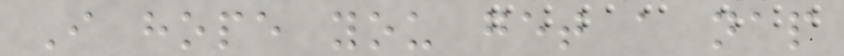I hope you get a nap
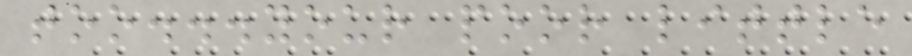too...your poor little
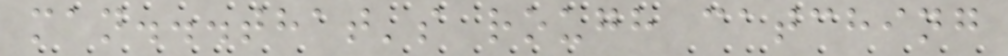man...that's rough catching
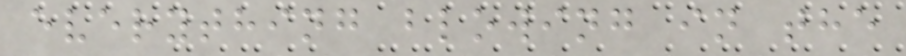everything blowing in the
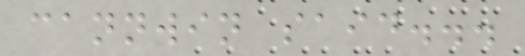cannwin said...
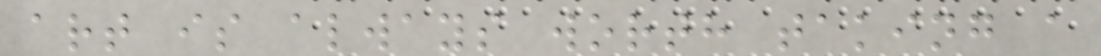art is always worth taking a
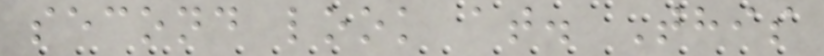second look at. This
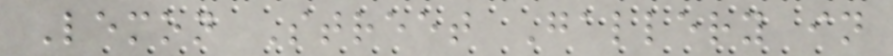Lemon Street Gallery in
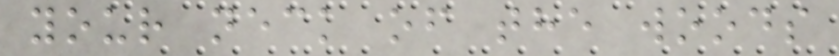your neck of the woods
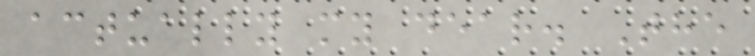actually my dear. The
